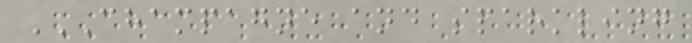CHAMPAGNE AND SPARKLING
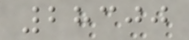28300
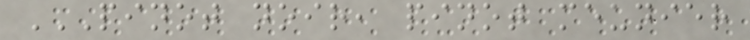PINOT NOIR, PINOT MEUNIER
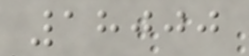18000
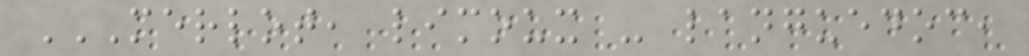MERLOT, LIMOUX - LANGUEDOC,
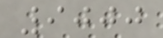9000
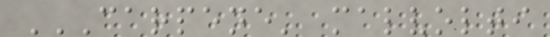CARPENE' MALVOLTI
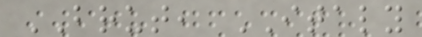BRUT, ITALY
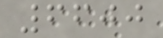6600
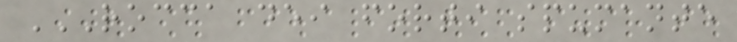ROCCA DEI FORTI SPUMANTE
